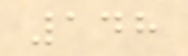148
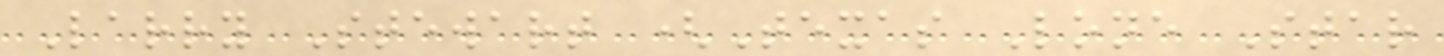Larry Stewart (Texas Lone Star
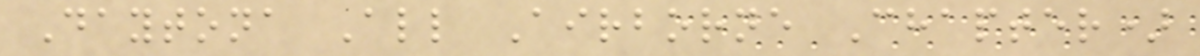Daytona All Airborne Chapter)
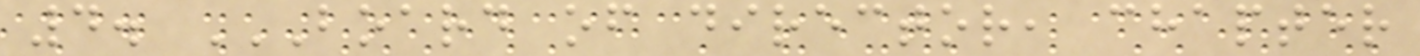4. BOARD OF DIRECTOR, CHAPTER
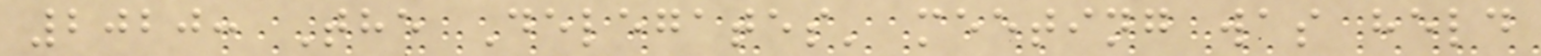2020: The Delegates' meeting was held
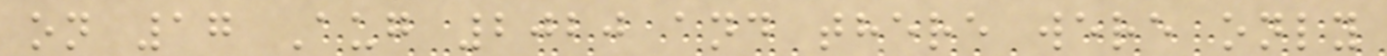on 17 Aug 2020 and there were only
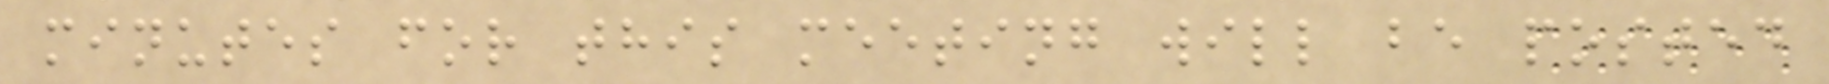minutes for this meeting will be posted
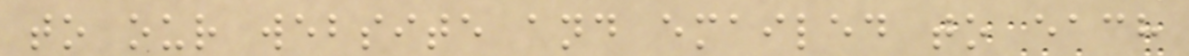to our website and emailed to each
